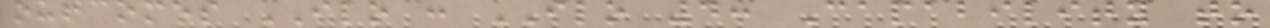outcomes ILO : ILO 4: Capability to
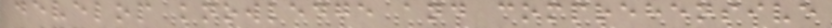develop knowledge and comprehensive
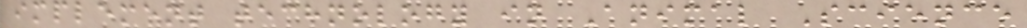implement technology in Animal Science
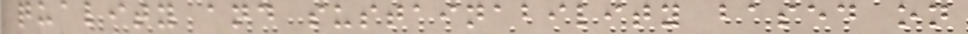quality and sustainability based on
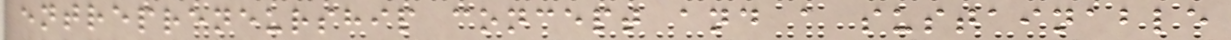entrepreneurship concept and a sustainable
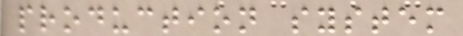production system
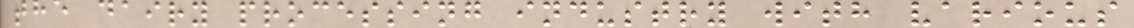the dairy processing industry with various
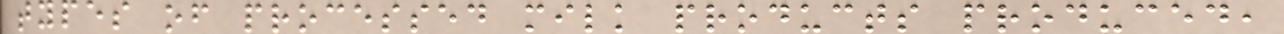types of processed milk products produced,
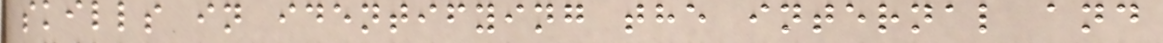skills in identifying the internal and
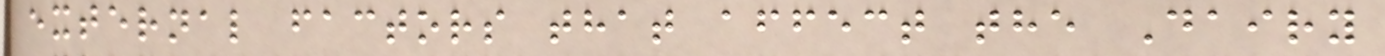external factors that affect the Dairy
